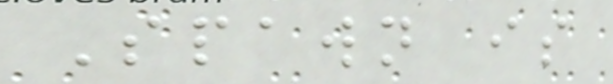Spawn is
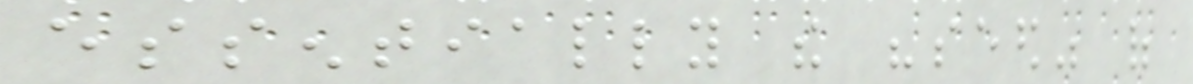essentially the "seed" of
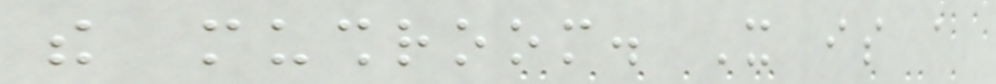the mushroom. It is a
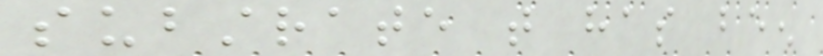substrate that has been
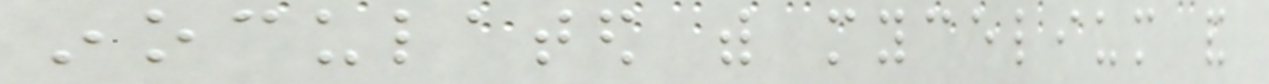inoculated with mycelium and
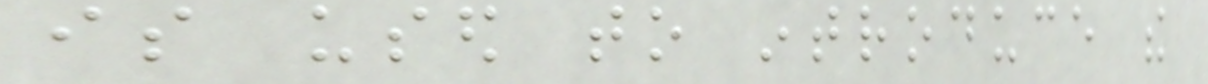is used to introduce the
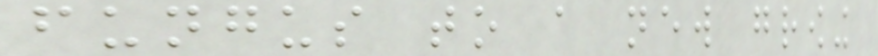fungus to a new growing
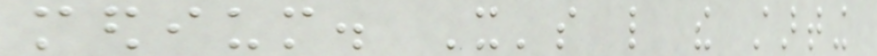medium. It's like the starting
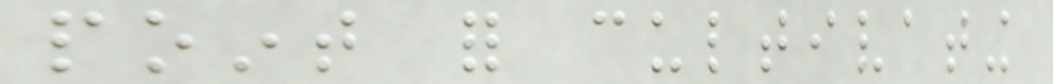point for cultivating
